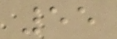55
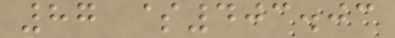87 $403.03
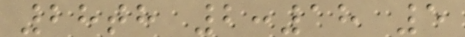28th 2:18 5
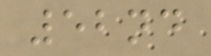52nd
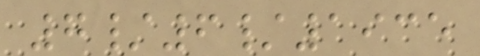7/6/1935
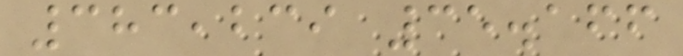383,239 35.166
